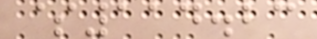$114.23
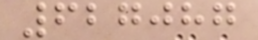627087
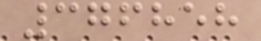376858
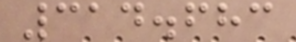314.683
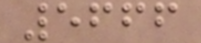5666
